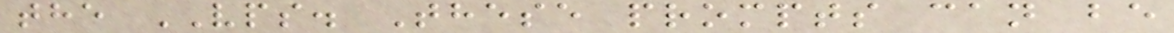the VPS. These prompts can be
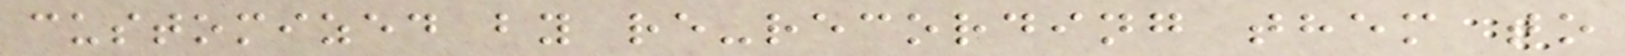customized by re-recording them to
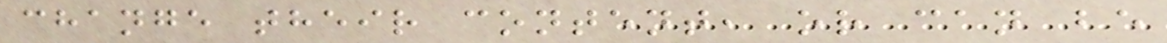change their content, or can be
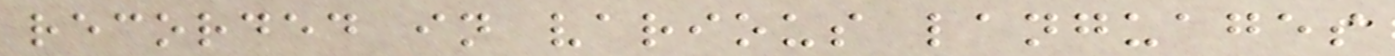recorded in various languages
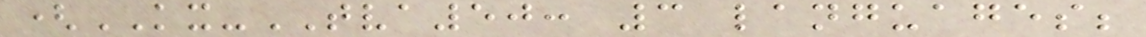(KX-TVA50: 3 languages;
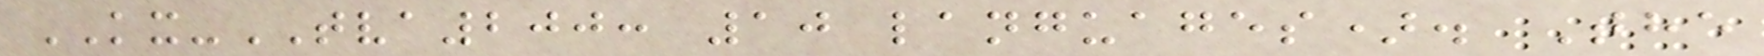KX-TVA200: 10 languages). The
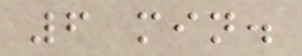6 min.
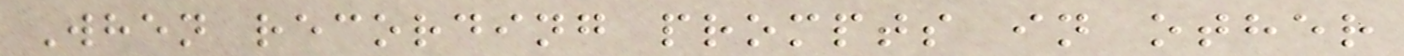When recording prompts in other
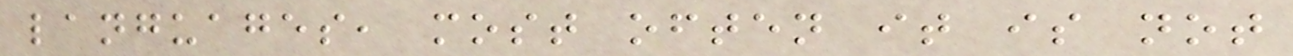languages, most often it is not
